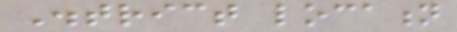District location
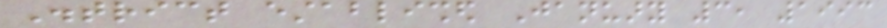District established January 3, 1993
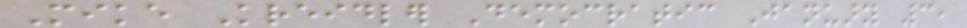Mike Kreidler Democratic January 3,
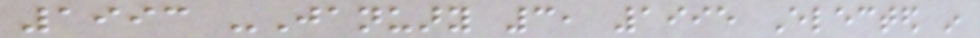1993 -January 3, 1995 Elected in
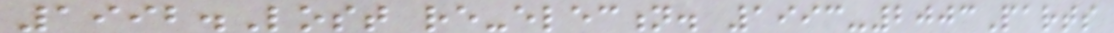1992.Lost re-election. 1993-2003Parts
